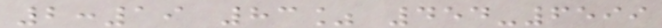2:19 83% 454-6599
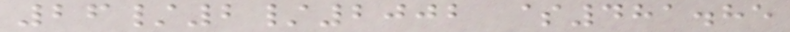26/2/2002 $481.85
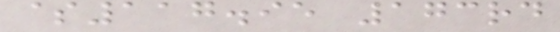$117.95 173rd
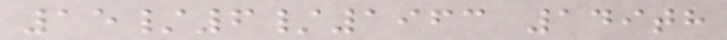15/6/1963 149th
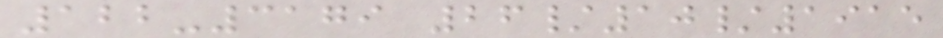122-3179 26/10/1915
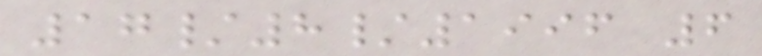17/8/1996 6
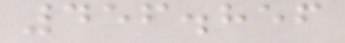456.856
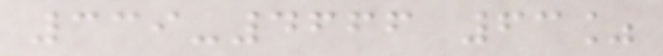339-4666 63%
